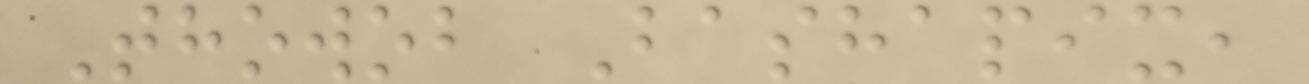Thowob Bashapix,
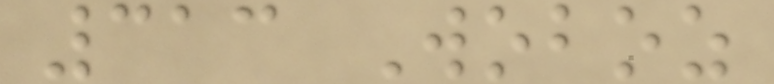313 Woboz
